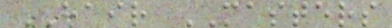HAIR MASTERS
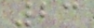23
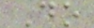Do
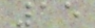15
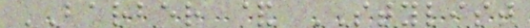BARBER & STYLIST
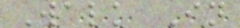Walk In
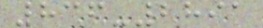836-2891
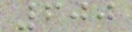600
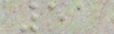51
